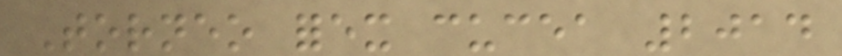Torneo forex cucea 2014
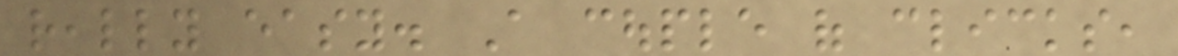really easy. A couple of clicks,
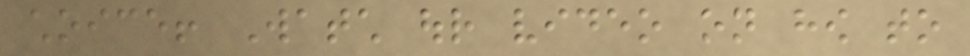choice! Watch our video on how to
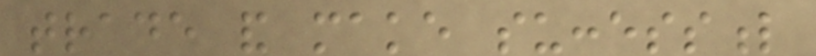trade and make successful
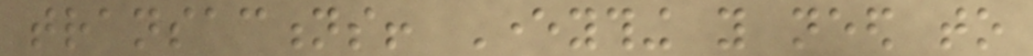transactions! Everything you need to
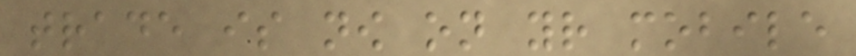trade is now on your mobile
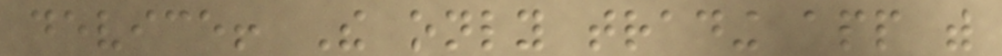device! The only trading app with
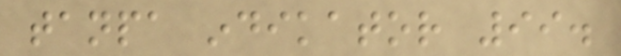tanpa indikator 99.
